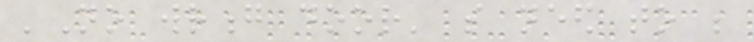'No wrong door' so need to be
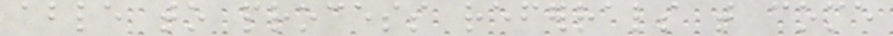able to process referrals that come
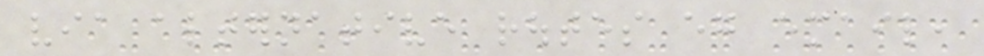via alternative routes eg email,
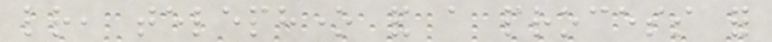letter, telephone and a process for
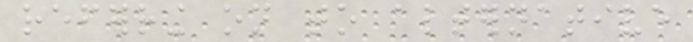referring on to alternative
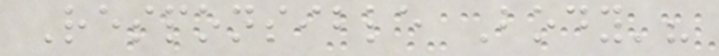Responsible Body'?
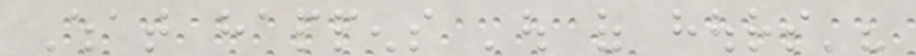What happens 'out of hours'?
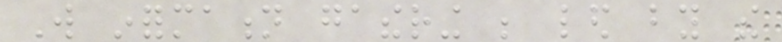Will information gathering be led by the
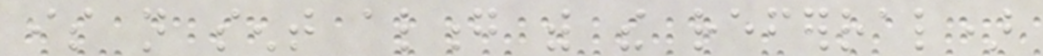is not sent along with the referral)
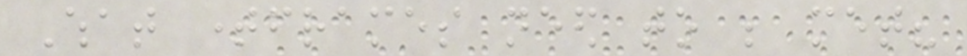What timeframes need to be met?
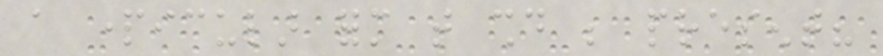a particular form that should be present?
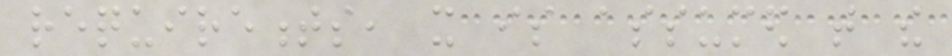requirements, it is assumed that the
